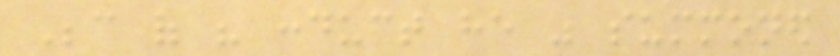Because of his conduct he was summoned
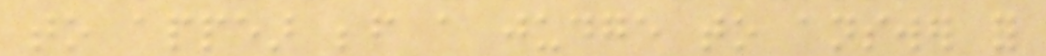to appear before a judge to answer for
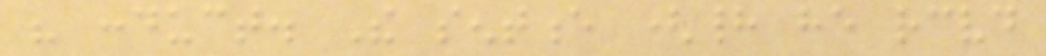his conduct. The sentence (had he received
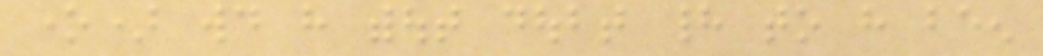one) would have without doubt had to have been
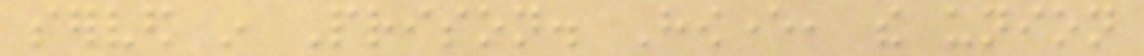served in Prison. However, the union
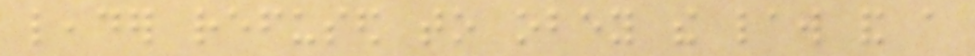leader refused to obey the law and a
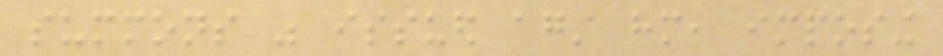summons was issued against him, imposing
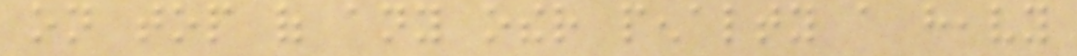on top of any other penalty a heavy
